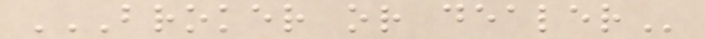BROKER OR DEALER
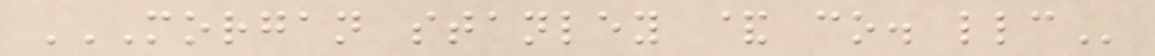MORGAN STANLEY & CO. LLC
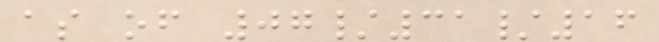as of 07/31/16
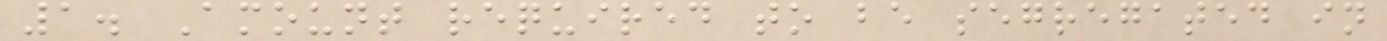1. Amount required to be segregated in
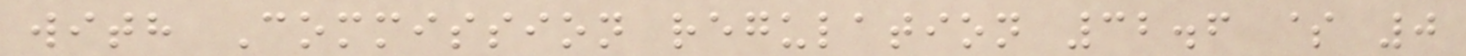with Commission regulation 32.6 $ 0
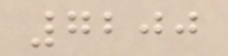7200
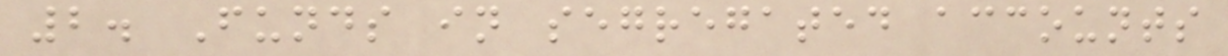2. Funds in segregated accounts
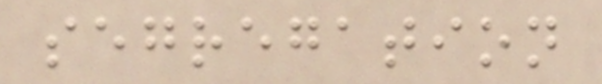segregation
